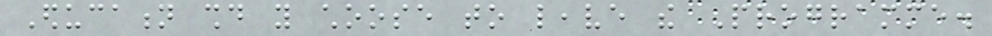Education should you choose to leave the Programme.
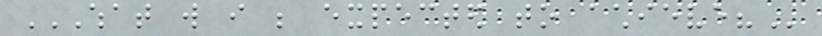WHAT WILL I BE EXPECTED TO ACHIEVE?
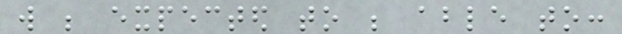will be expected to be able to:
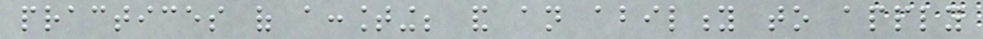practices of accounting; and an ability to apply
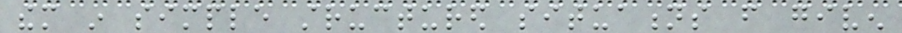them in simple structured situations from given
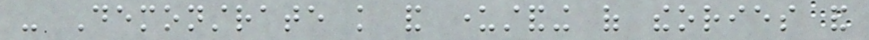- Demonstrate knowledge and understanding of theories and
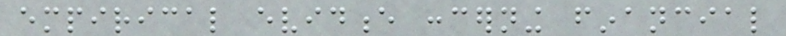empirical evidence concerning financial
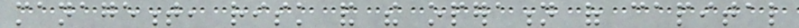management, risk and the operation of capital
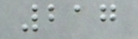217
